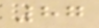87
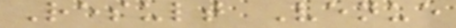Result Venue
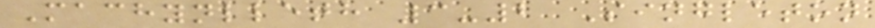Machynlleth 3-2 Singleton
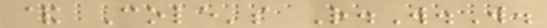& Cole's R.W.W.
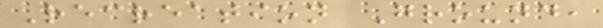Recreation Ground,
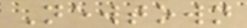Newtown
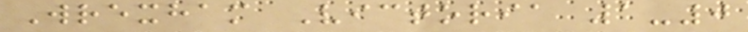Wrexham Victoria 1-0
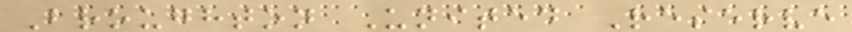Broughton United Reserve
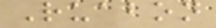Ruabon
